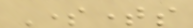Sometimes
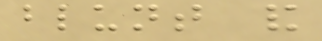blunt and
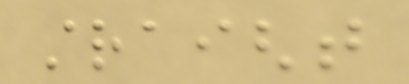straight
